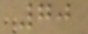70
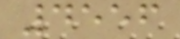4556
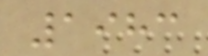1983
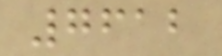7612
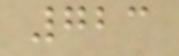723
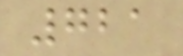721
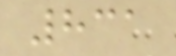831
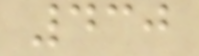430
